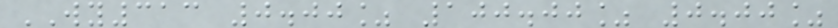WY313 0.00% 100.00% 0.00%
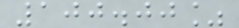100.00%
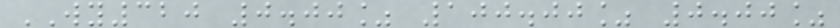WY320 0.00% 100.00% 0.00%
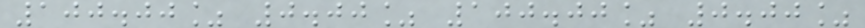100.00% 0.00% 100.00% 0.00%
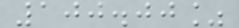100.00%
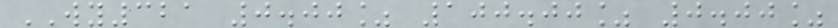WY321 0.00% 100.00% 0.00%
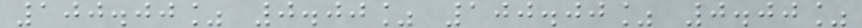100.00% 0.00% 100.00% 0.00%
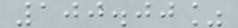100.00%
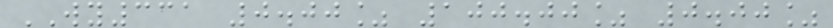WY331 0.00% 100.00% 0.00%
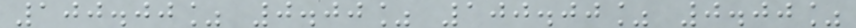100.00% 0.00% 100.00% 0.00%
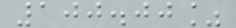100.00%
